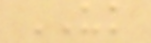UK
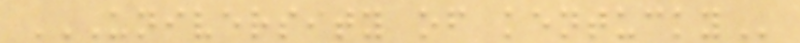UNIVERSITY OF KENTUCKY
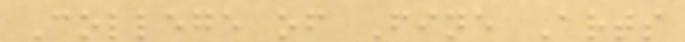College of Fine Arts
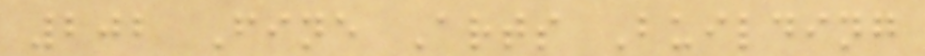202 Fine Arts Building
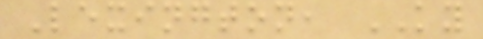Lexington, KY
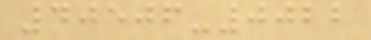40506-0022
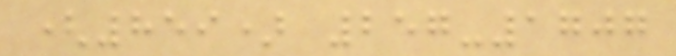(859) 257-1707
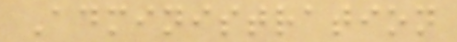Administration
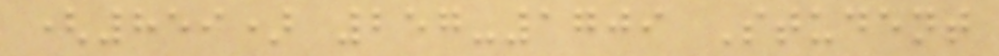(859) 257-1709 Student
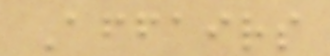Affairs
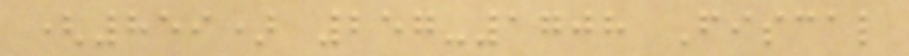(859) 257-1708 Fiscal
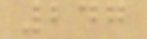247
